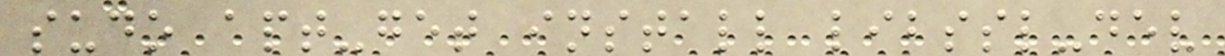sudo apt-get install libssl-dev
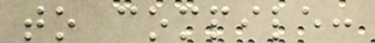to compile:
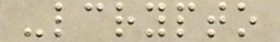-lcrypto
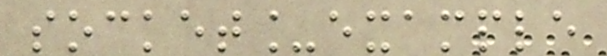socket_example
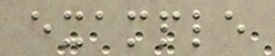example
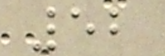52
